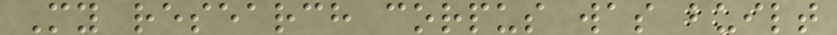My research corpus was built
